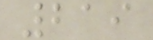219
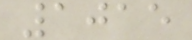1015
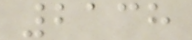2138
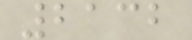2132
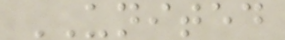UNITED
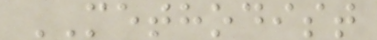METHODIST
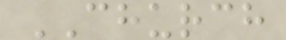CHURCH
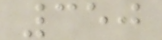350
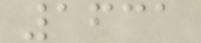1631
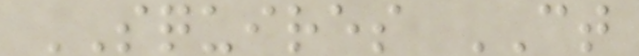SQUIRES CT
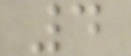4
